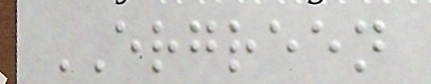ERGREEN
